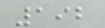192
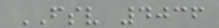FSV 4036
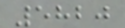5820
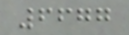6677
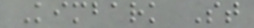Kimbark St
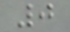0
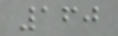160
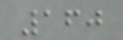160
